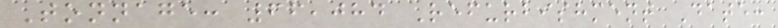Tonnage: 66,084 Refurbishment Date:
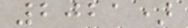2021)
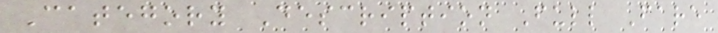Category Description Full Fare
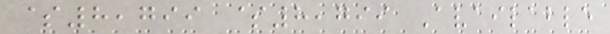$8,799 $8,799 Available
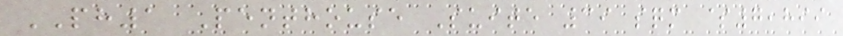PH1 Penthouse Suite 39 sqm $7,899
